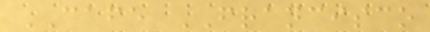CAFE FRANCISCO
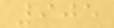905
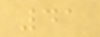41
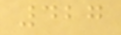427
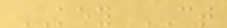KEY CT
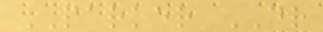PARKER DR
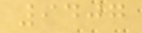9407
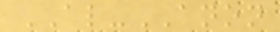AL-ANON
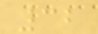32
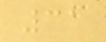31
